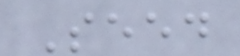Seed
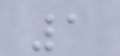1
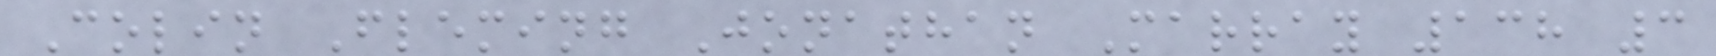Colin Fleming Jonathan Marray 138 3
